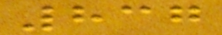837
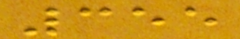355
